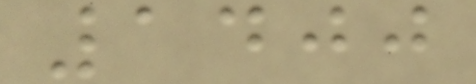1400
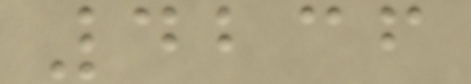4236
